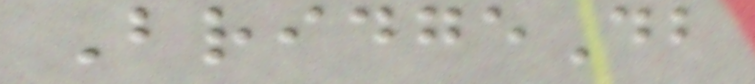BridgeDb
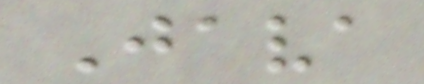Java
